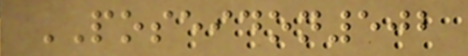POSEIDON502
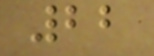22
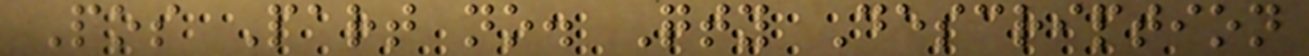Pos Part no. Qty Description
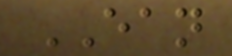EAN
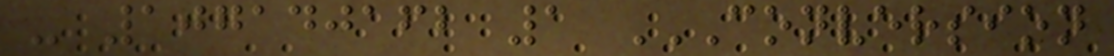- 107140162 1 CONVERSION
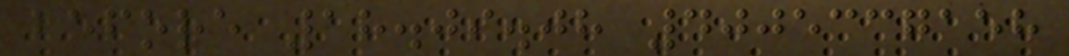before 18.09.08 4005337158
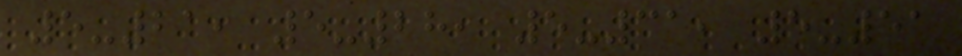5-21, 5-28, 5-31, 5-51
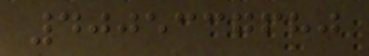4005337680
